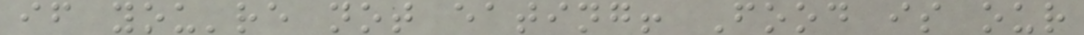if you're not eating! Food is our
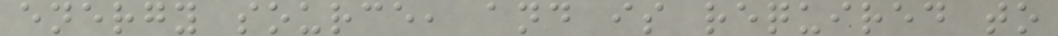energy source, and is required to
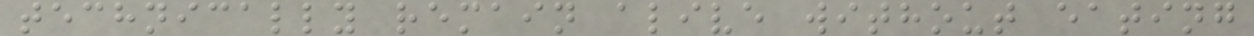technically remain alive without eating
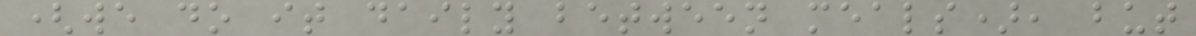(we do it daily between meals), but
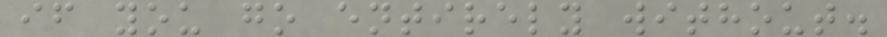if you go entirely without.
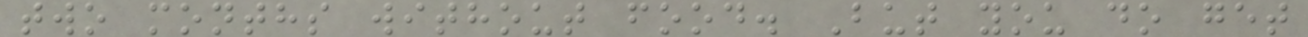two months without food. But you do get
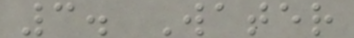3. Water
